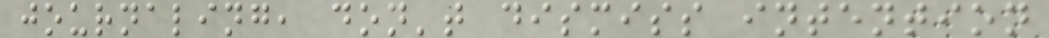journaling, don't dismiss intention
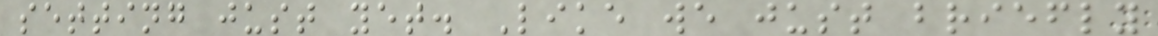setting just yet. Like we just briefly
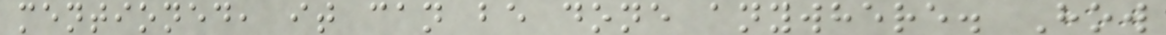mentioned, it can be done anywhere. How
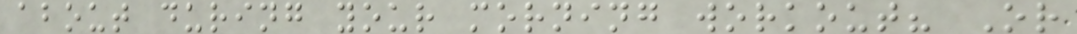about during your morning workout? Or
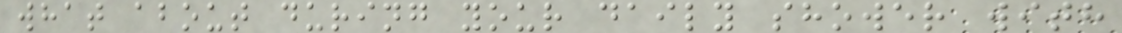what about during your daily shower with
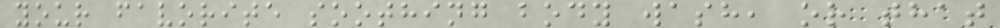your favorite soothing body wash, or that
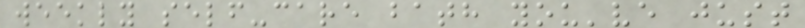weekly self-care bath you've just
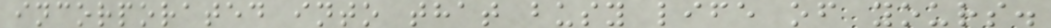incorporated into that busy life of yours.
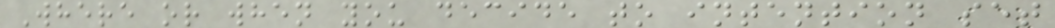Where or when you decide to intention set
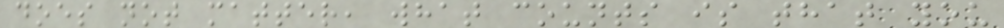does not matter, what counts is that you
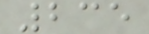235
